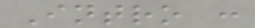Intro :
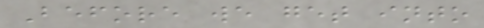Before we get into
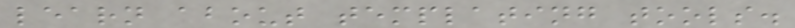learn about templating tools.
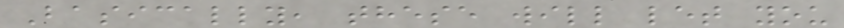Basically, these will let you
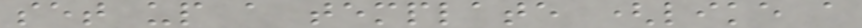set up a template (like a
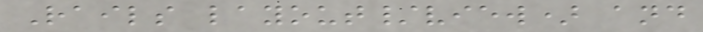Rails layout/view) and
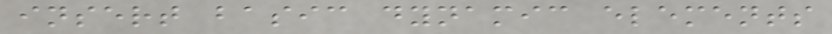insert basic dynamic elements
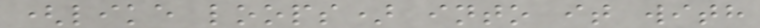(like loops) into it with
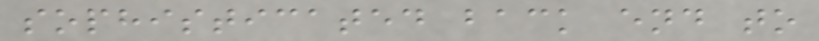sophisticated back end to
